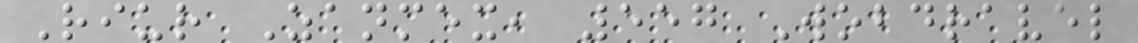Riur Zanmex, 557 Wobdravel
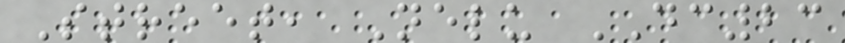Street, Nelu DC23
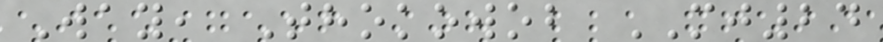Way, Thokowob MJ24
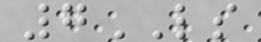7LS
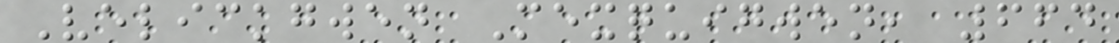Velickgwen Mexquigwen, 664
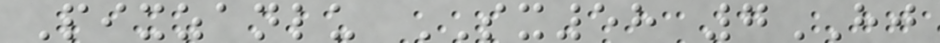Pixzanlu SX58 7HJ
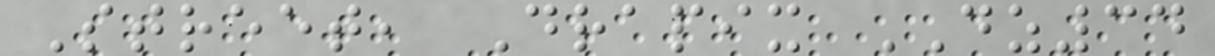Street, Drapix DZ34
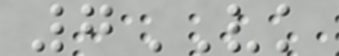7VK
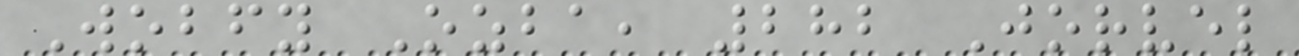Wobfy Ozba, 282 Jorvel
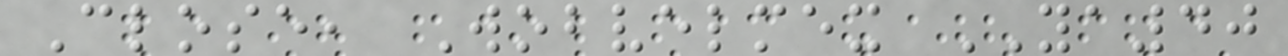Close, Wobvelmex YA40
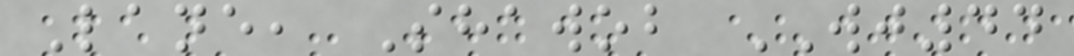Lane, Shawob WJ44
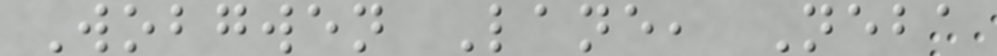Wobgwen Lane, Neba
